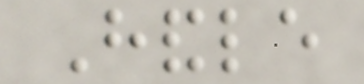Handle
